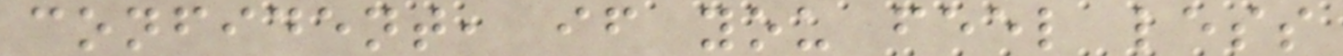confident, if you feel less
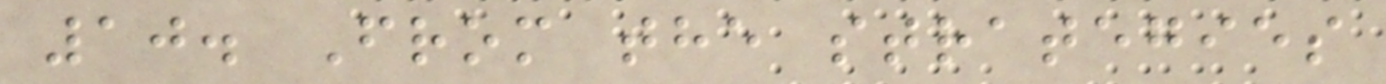10. From the strategies
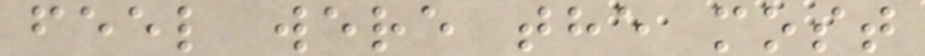feel were the most
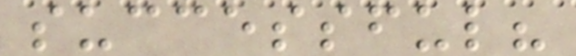successful?
